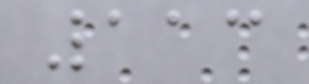113
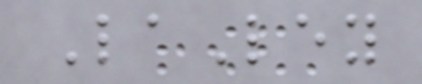LaLey
